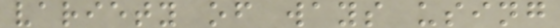variety of ways using
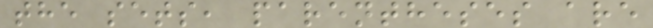the sets, parentheses are
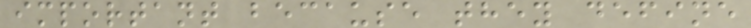important because they define
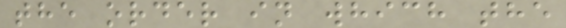the order in which the
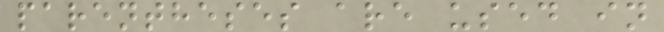parentheses are used in
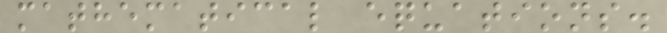mathematical equations.
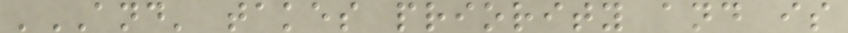'AND' takes priority and is
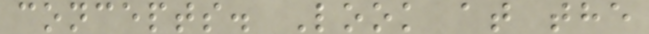concepts. Look at the
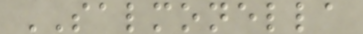SALMONELLA
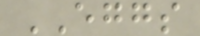EGGS
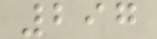297
